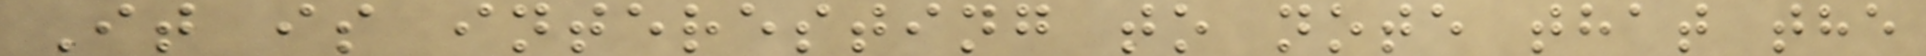It is interesting to note that the
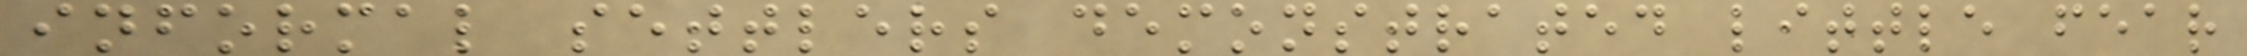informal settlers demonstrated little fear
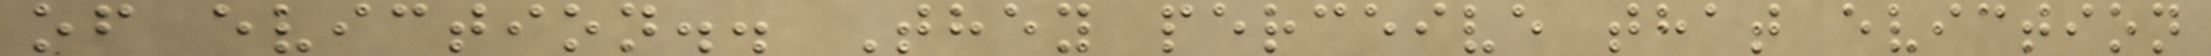of eviction.. They perceive that eviction
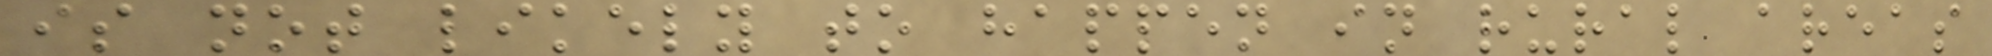is not likely to happen in rural areas
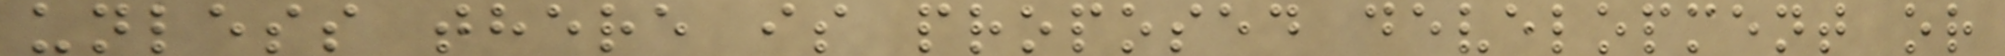unless there is proposed development or
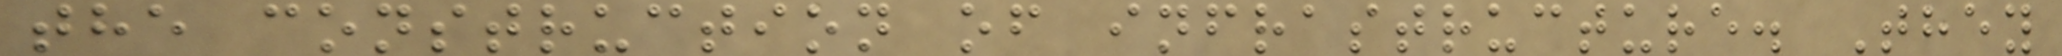the construction of infrastructure. They
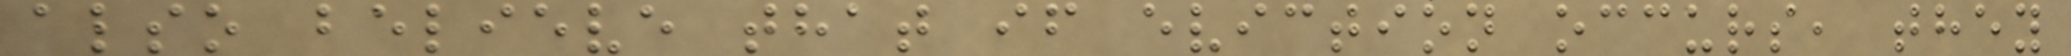also believe that if eviction occurs, they
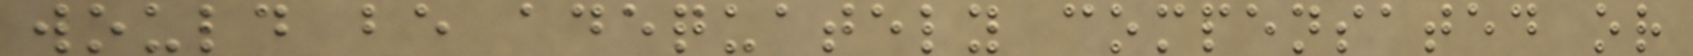would be adequately compensated or
